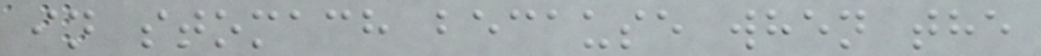in stomach because when the
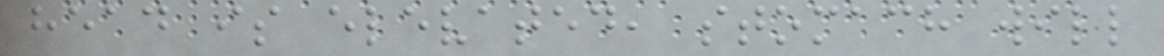head is elevated, stomach will
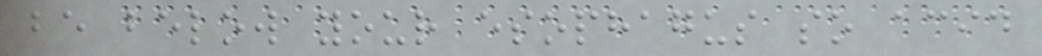be below your esophagus so acid
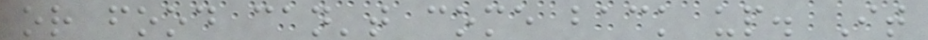or food can't come back up. It
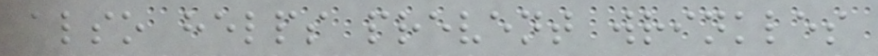also helps prevent wrinkles
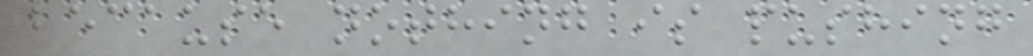because nothing is pushing
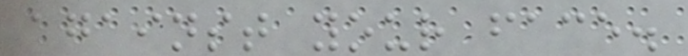against your face.
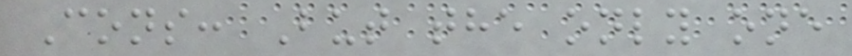Cons: But the only one
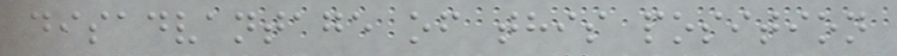disadvantage of this position
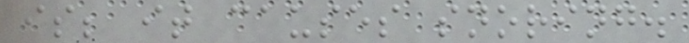is; it causes snoring.
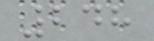248
